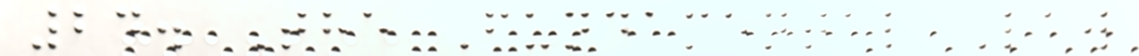24. The Fundamental Law
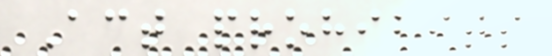Act prohibits
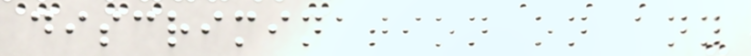discrimination on any
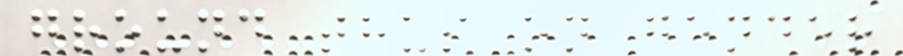ground thus on gender
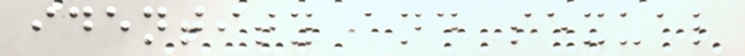identity and sexual
